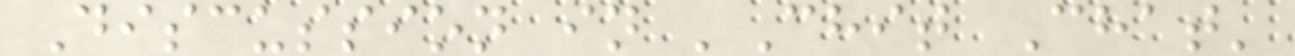Discussion in 'Chit Chat'
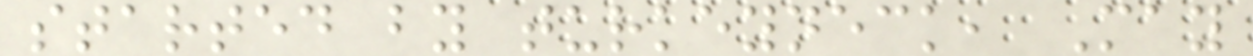started by turkeyneck, May
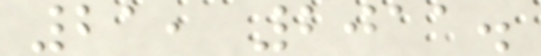21, 2011.
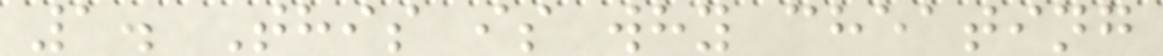1. This is why cheating
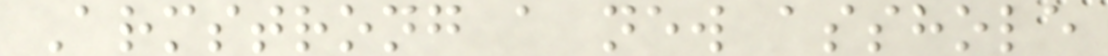Armstrong a new asshole
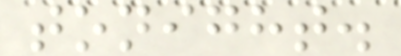tonight.
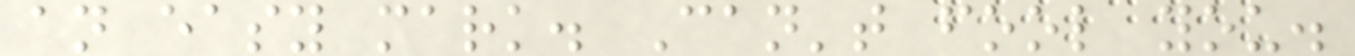an easy mark. Can't fool you.
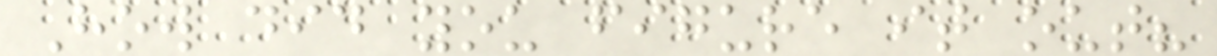How did you figure it out?
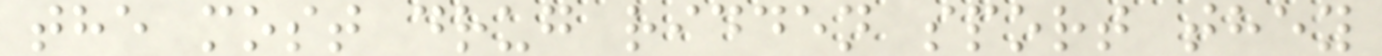the most drug ridden sport they
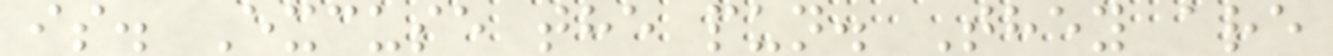is. Excuse the pun. They are
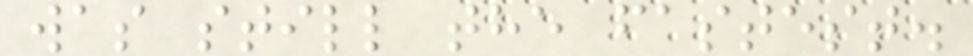was still the fastest.
